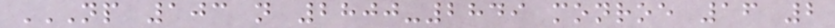NP 103 N 2800-2849 MONROE 16 2
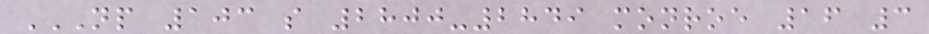NP 103 S 2800-2849 MONROE 16 3
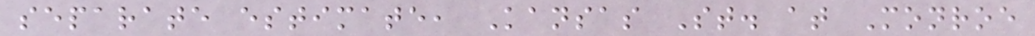separate estimate, Kansas St. at Monroe
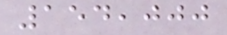154,000
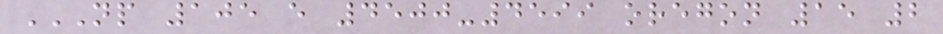NP 105 E 4500-4599 OREGON 15 2
